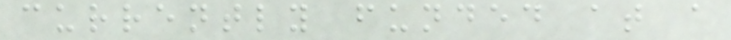currently funded at a
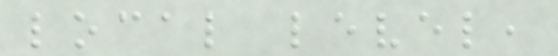local level,
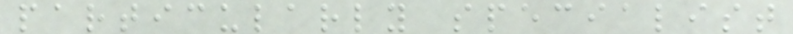particularly specialist
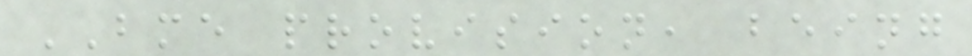BME provision, being
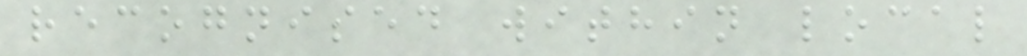recognised within local
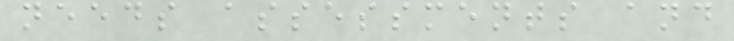needs assessments and
